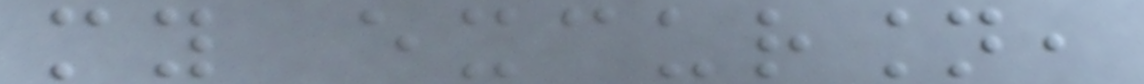my excursion,
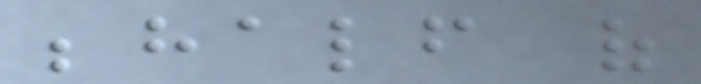behalf of
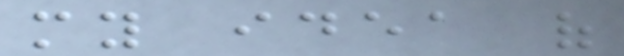my idea of
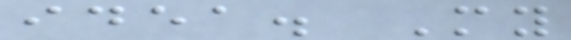idea. My
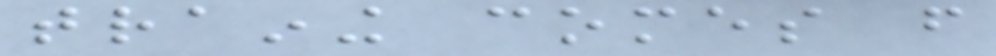training comes from
